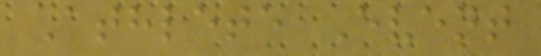Athlete Event
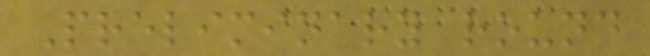Preliminary round
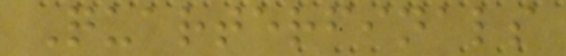Quarterfinals
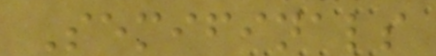Semifinals
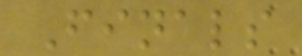Finals
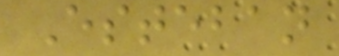Esteban
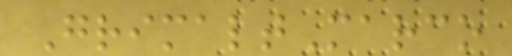GrimaltMarco
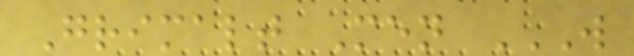Grimalt Men W
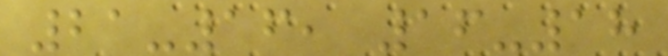21-16, 16-18
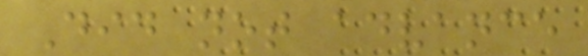Did not advance
